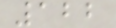122
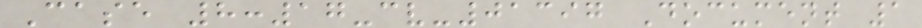Case 8:17-cv-01397 Document 1
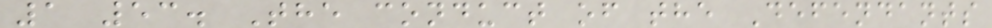1 53. The conduct of the Defendants
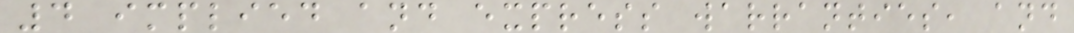4 implied and express warranties, and
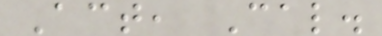Act, Cal.
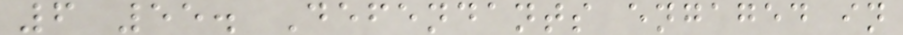6 55. Defendants engaged in
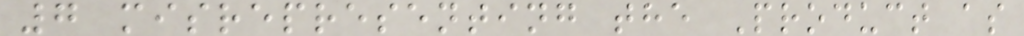7 misrepresenting the Product as
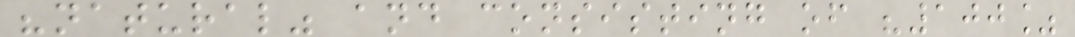"natural" and consisting of "100%
